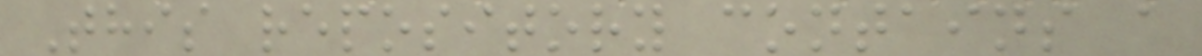This repository contains a
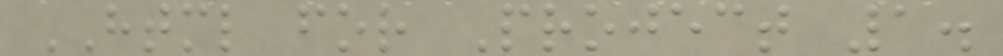HTML for Project 1.
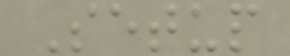Setup
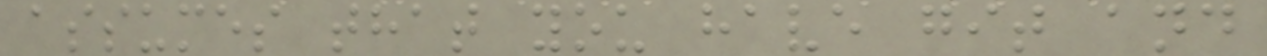assumes that you have git and
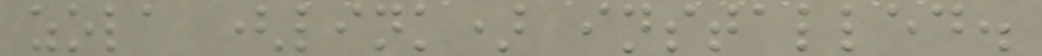zola (link) installed.
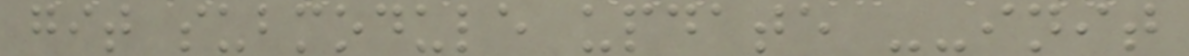git submodule update --init
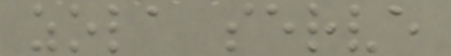zola serve
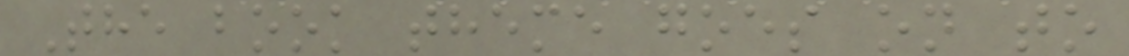The book theme goes on to
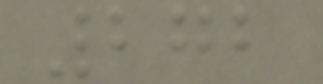272
